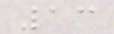13
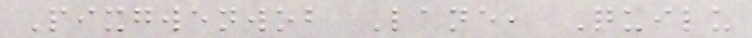Pixgwenwob Lane, Quilu
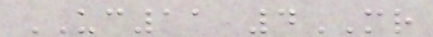UC11 4MR
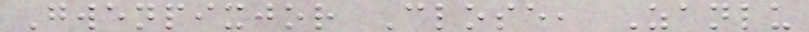Gwenpixjor Close, Zanlu
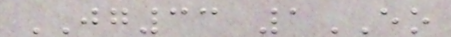JG33 1EO
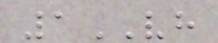1VH
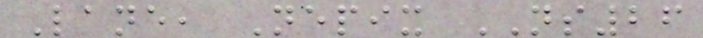Lane, Nepix NS26
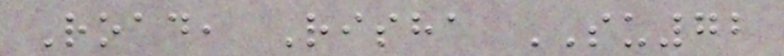Road, Risha SU72
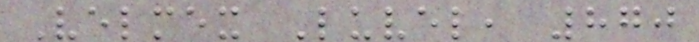Velmex Luvel, 870
